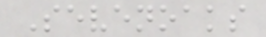Sevenoaks
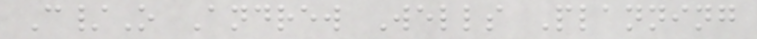C/O Andrew Wells Planning
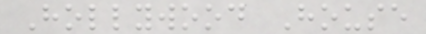Hollywood House
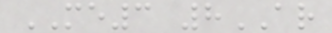ME3 8AR
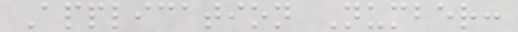Application Number:
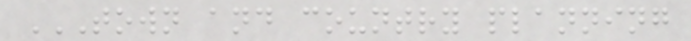TOWN AND COUNTRY PLANNING
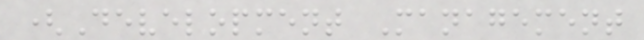(Development Management
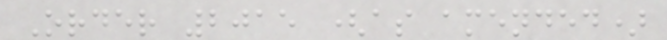Order 2015 (as amended)
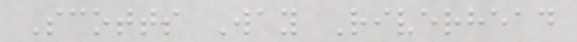Scotts Way Riverhead
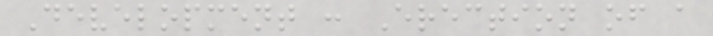Development : Erection of a
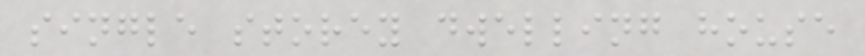single storey dwelling house
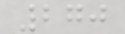270
